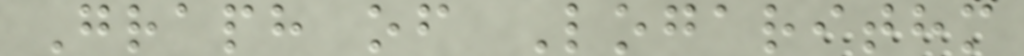Graph of Logarithm
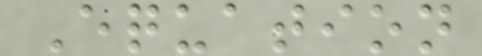Equation
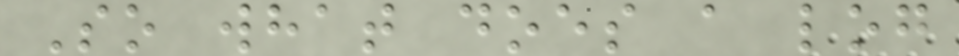So what does a log
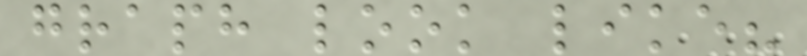graph look like?
